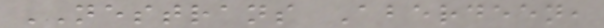NESTRANS Aberdeen,
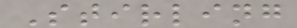Stirling
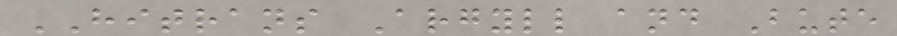HITRANS Argyll and Bute
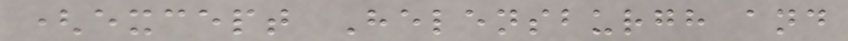(except Helensburgh and
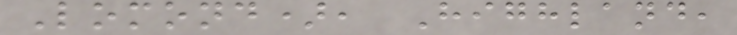Lomond), Highland,
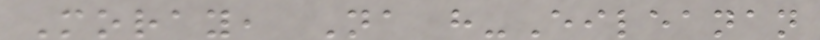Moray, Na h-Eileanan
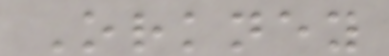Orkney
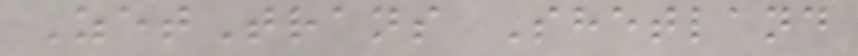ZetTrans Shetland
